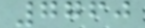7760
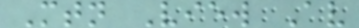Mtn View Av
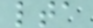lta
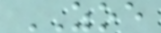ZOE
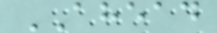AHEAD
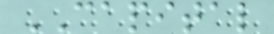CAPITAL
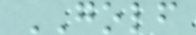GOLF
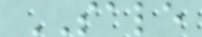SALE
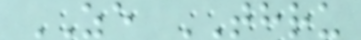ZE THRU
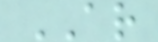AR
